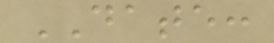DATE:
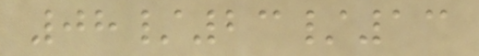08/23/13
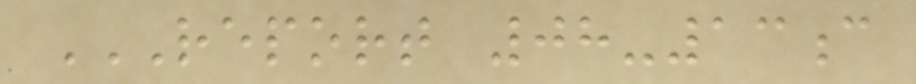REPORT 08-13C
